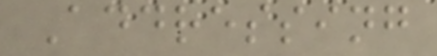Addressing
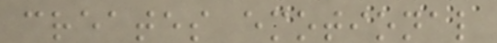creates emotional
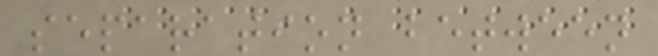separation between
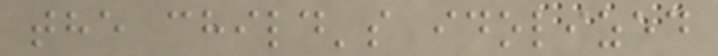the child's idolized
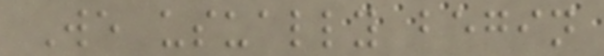We usually begin
